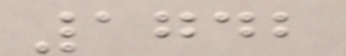1742
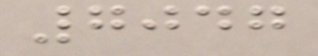7047
